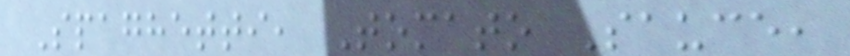Spaghetti, Tomato Sauce,
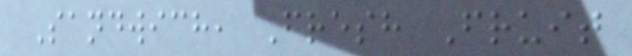Sandwich, Fresh Fruit
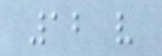12 v
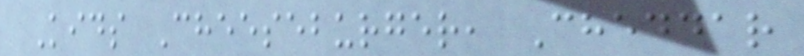Kids Cheeseburger, Cheddar
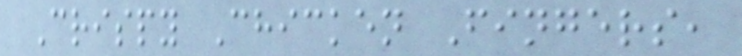Crispy Chicken Fingers,
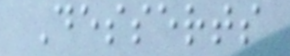Desserts
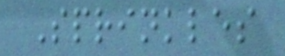Sprinkles
